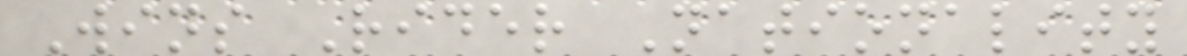Wins Rider Nationality
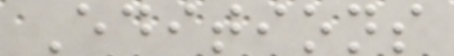Editions
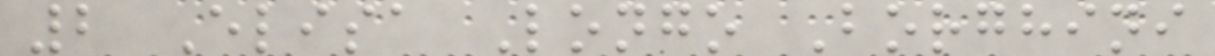2 Elisa Longo Borghini
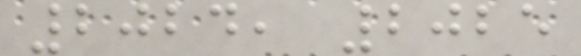2024, 2025
